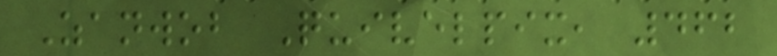Zanwob Quivelpix, 462
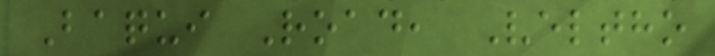Baqui Road, Veltho
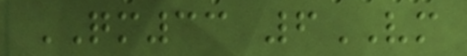QM33 6VM
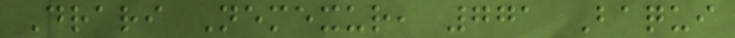Drari Nemexur, 771 Baqui
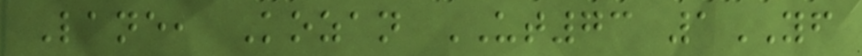Lane, Kozan UT73 1YF
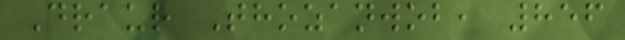Draur Thozanwob, 856
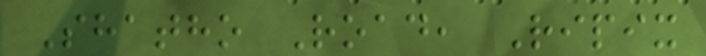Shatho Road, Ripix
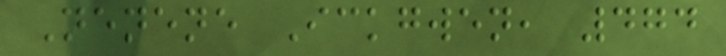Nenene Ickgwen, 474
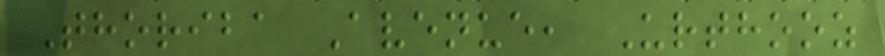Thoriba Avenue, Urthooz
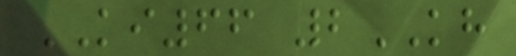KI66 2KH
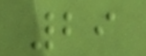29
